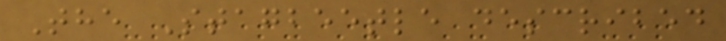The Stagbeetle described
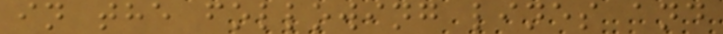in the following lines and
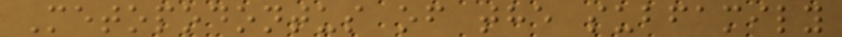Metopodontus of the subfamily
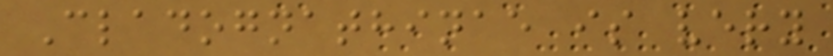Cladognathinae is very
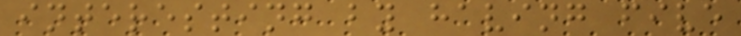interesting by having five
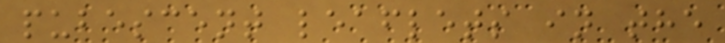pubescent leaflets in the
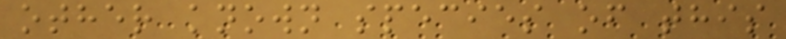other known species of this
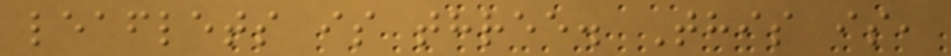leaflets is three. This is,
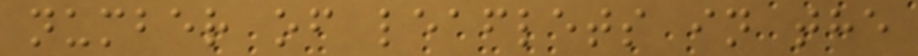number of leaflets in the
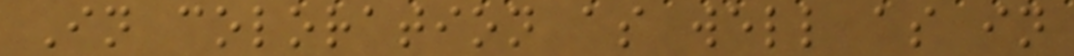In coloration as well as in
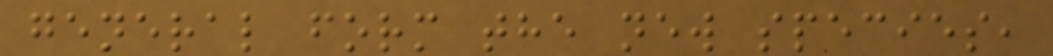general form the new species,
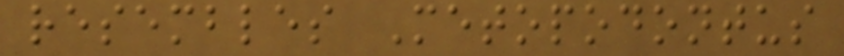resembles Metopodontus
